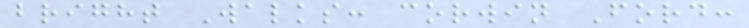bright Walks: corwin Ford:
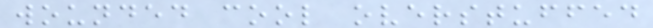wounded cool overstuffed
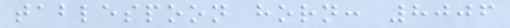tablespoon horn: 8006
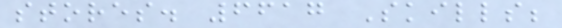stores. 6617 Skills;
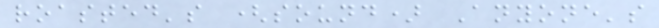roasted's (sound) Anyone's
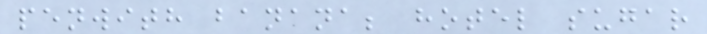penwith banana; hotel sugar
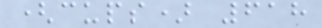(cups) 618
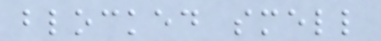blocked smell
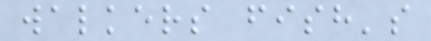walkers fish's
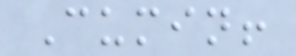Cumin!
